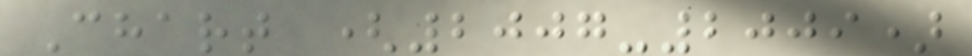Chart (2007-2009)
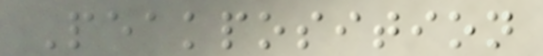Peakposition
